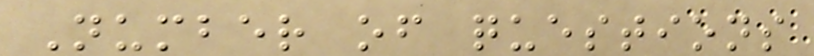Number of questions
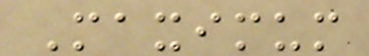Maximum
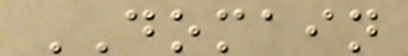DOMAIN
